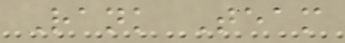Rank Team
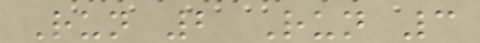Run 2 Run 3
